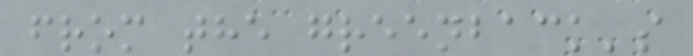from the greenback's
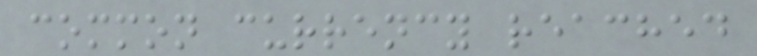common currency reached
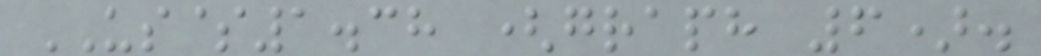US$1.38 (graph 6).
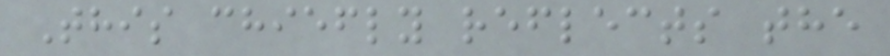This chiefly reflects the
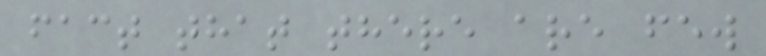fact that there are few
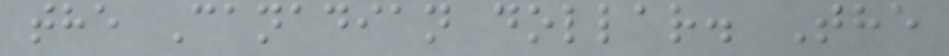the Canadian dollar. The
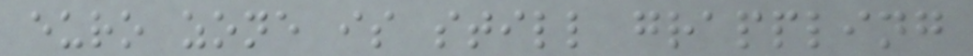euro zone is still grappling
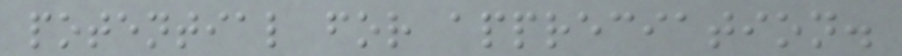potential for appreciation.
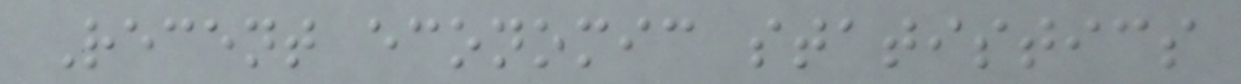Recent economic statistics
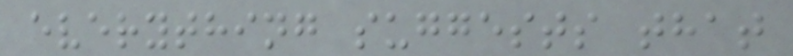everything suggests that
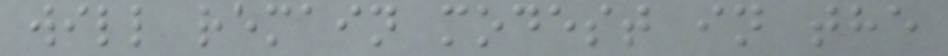will remain modest in the
